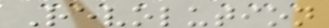Revolution
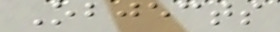Objects
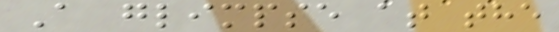A glimpse at the
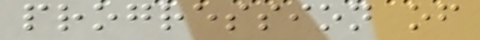progression of
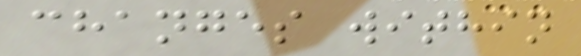changes within
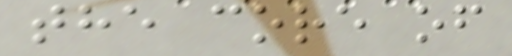the core of
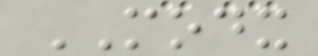MODX
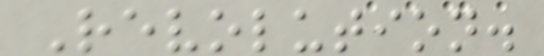Revolution.
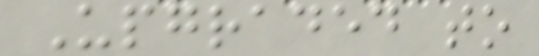Upgraded to
